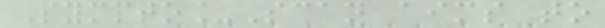Sympto_Scan aims to
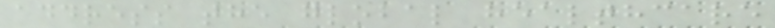address the global healthcare
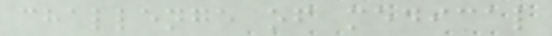challenge of medical
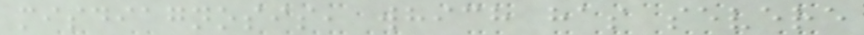misdiagnosis, which has severe
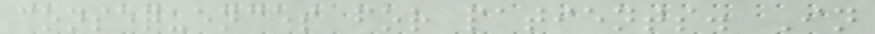consequences for patients. In
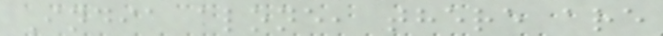India alone, there are
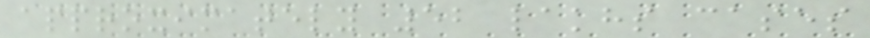approximately 52 lakhs cases
